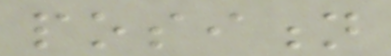position
